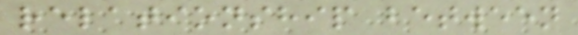relationship between
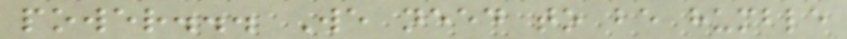power... We need to be humble
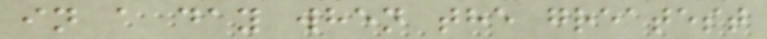in a day when the greatest
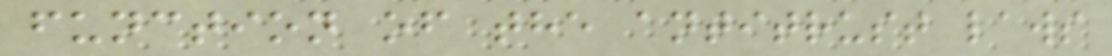function of the antitrust laws
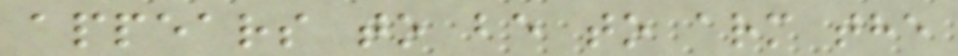appears to be to arm the
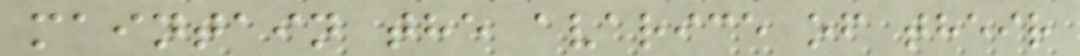maintain the avarice of their
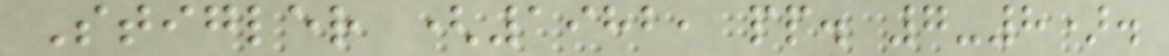Stigler (1982, pp. 7-8).
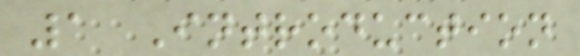1 Introduction
